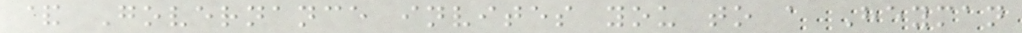& Governance invites you to a Heyman
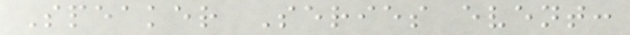Speaker Series event:
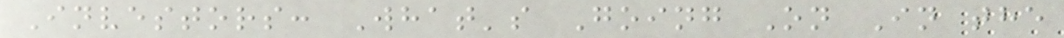Investors: What's Going On In the
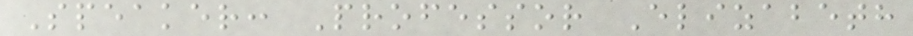Speaker: Professor Elizabeth
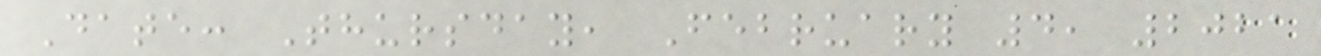Date: Thursday, February 4, 2021
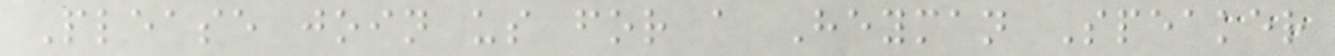Please join us for a Heyman Speaker
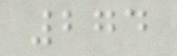274
